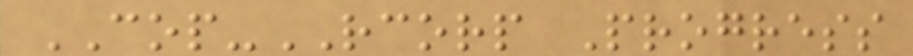COP-RCORP Progress
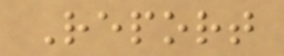Report
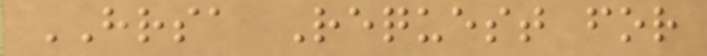HRSA Request for
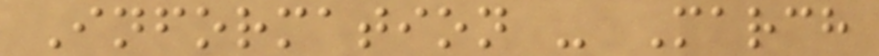Information - March
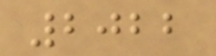2022
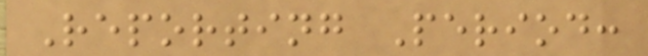Reporting Period:
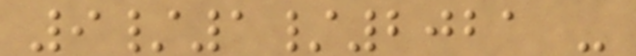9/1/2021 -
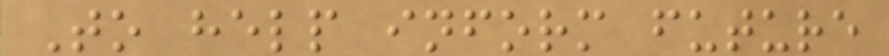To help inform future
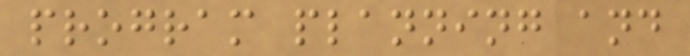program planning and
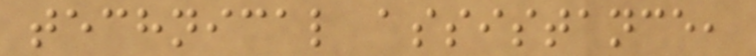technical assistance,
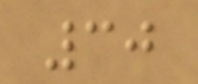30
